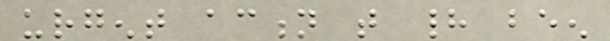urgent action that had been
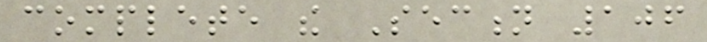complete the Section 106
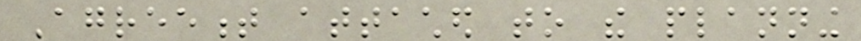Agreement attached to the planning
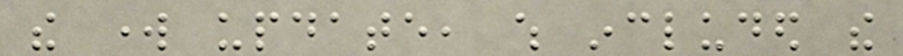the work update, which included the
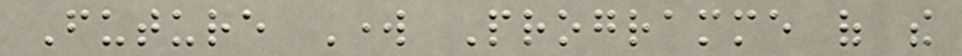Future Work Programme of the
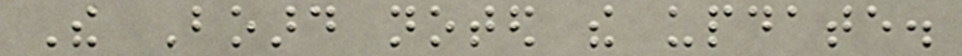The Board noted the update.
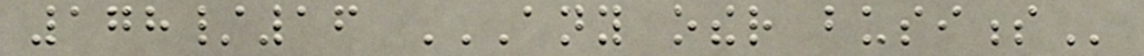178/16 ANY OTHER BUSINESS
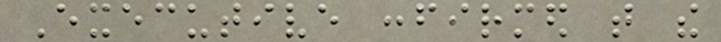Executive confirmed that the
